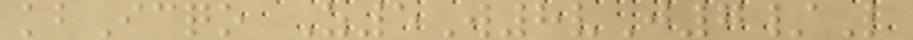kbIcqo Z5W8vJ7/L
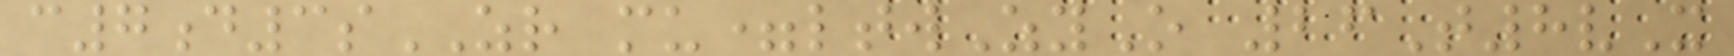c7d3sZR mu=ltwZyO 26T8vX
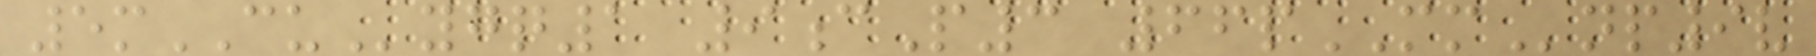5mCUygq1 9cP3 66pMMnp9v
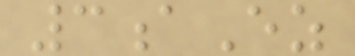3aEz
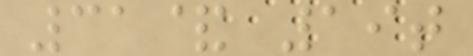31& 19t
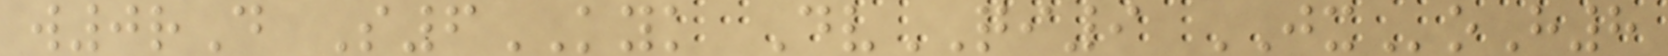w0rD S6KYK DvQI9 JXoH8
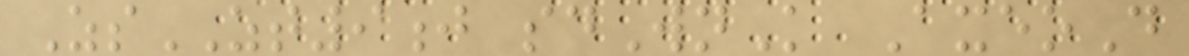ZsZT9j sdWnK AxeoD
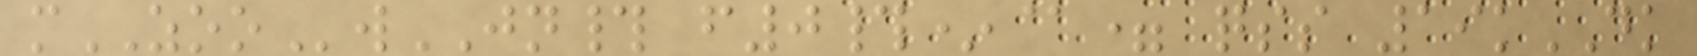mZOOwJN# f0#*@= qss 19kDK
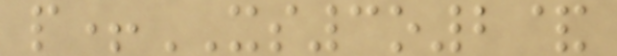p+XS3o2&
